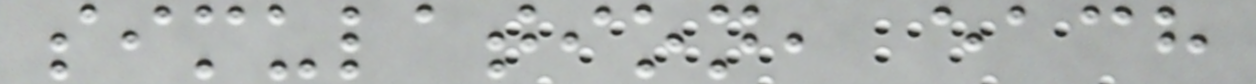simulation, each
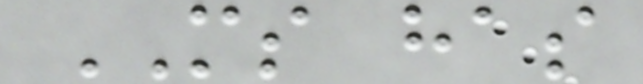MS has
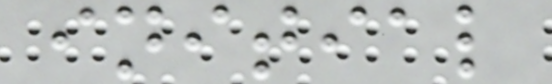initial
